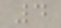4
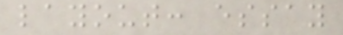layout: essay
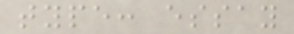type: essay
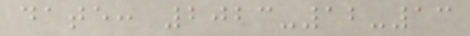date: 2023-12-13
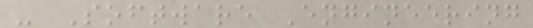- Software Engineering
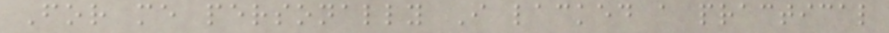For me personally I lacked a practical
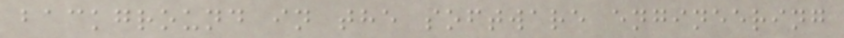background in the software engineering
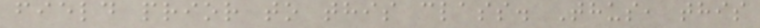field prior to this class. Thus, this
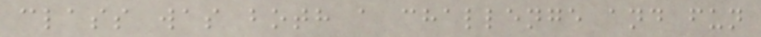class was both a challenge and fun
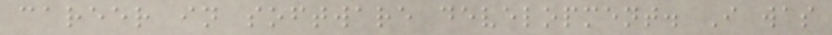career in software development. I was
